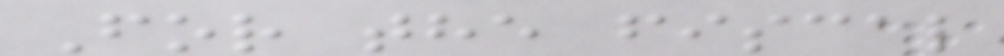For the fiscal
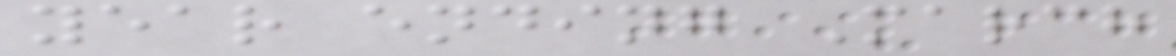year ending March
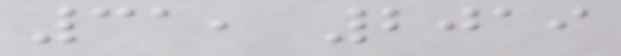31, 2019
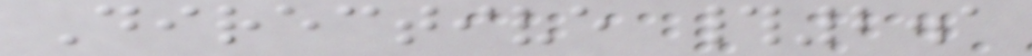Directive #2.1
